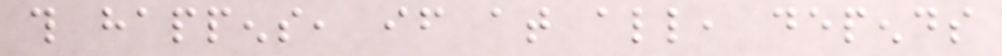this happens, if at all, depends
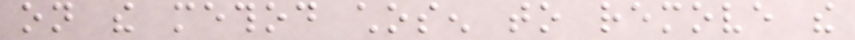on the method chosen to remove the
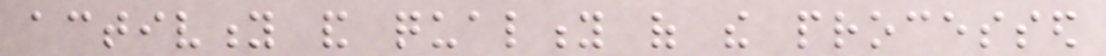activity and quality of the processed
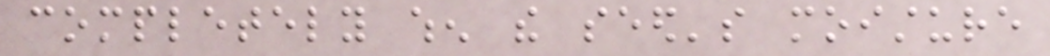completely when the seed's moisture
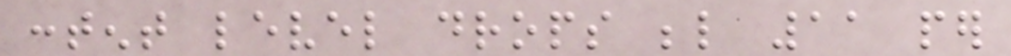content level drops below 11 per
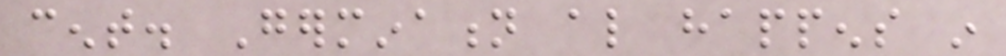cent. Germination also happens in
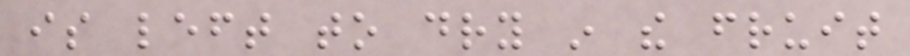is left to dry in the fruit
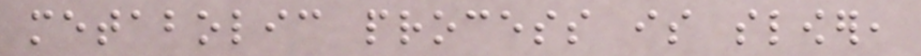metabolic process is slower,
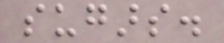sugars.
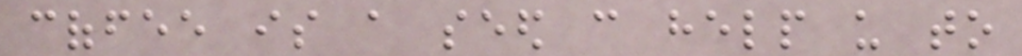coffee is a seed can help us to
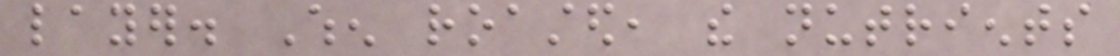layer. When roasted, the nutrients
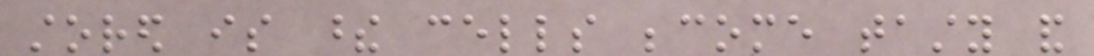stored is these cells become tasty and
